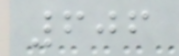606
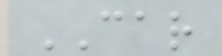CAR
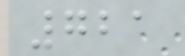721
